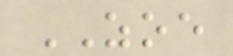ZOE
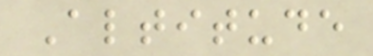Altitude
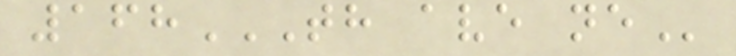168TH AVE NE
